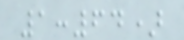1:64)
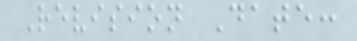Revision Date:
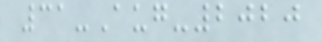31-Aug-2020
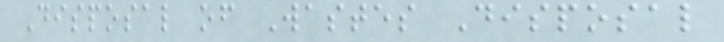Disposal of Wastes Disposal
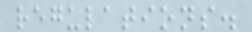regulations.
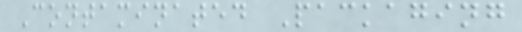Contaminated Packaging
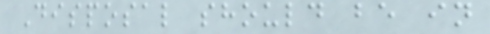Disposal should be in
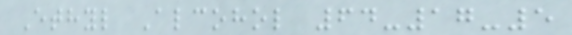Ethyl Alcohol 64-17-5
